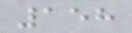158
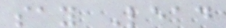say Lead
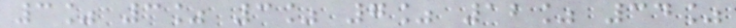3% 3% 3% 7% 12% 34%
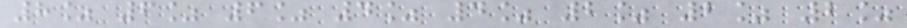8% 6% 6% 4% 4% 2% 2% 2%
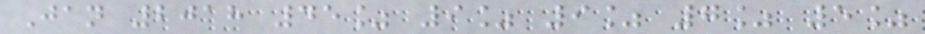Jan 2018 45% 9% 9% 7% 5%
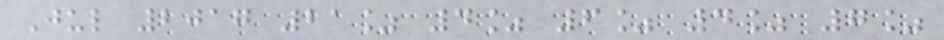Jul 2017 21% 4% 6% 4% 7%
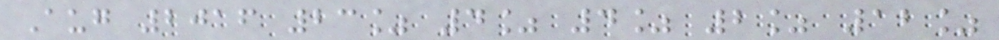Aug 2016 23% 4% 4% 2% 12%
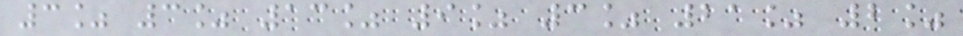3% 3% 13% 9% 3% 21% 2%
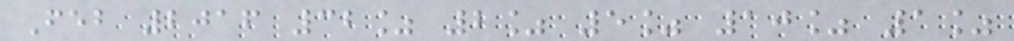Feb 2016 32% 2% 5% 10% 1%
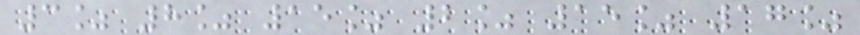3% 8% 15% 2% 15% 17%
